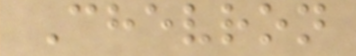Chevron
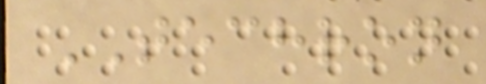TECHRON
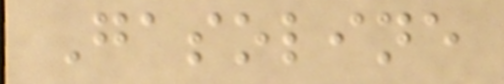Gasoline
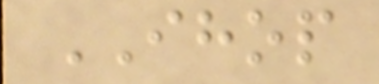IHOP
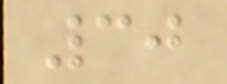30
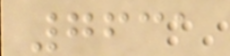7631
